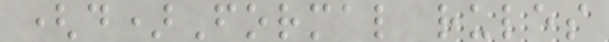(d)Formal rules
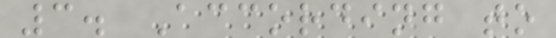3. According to
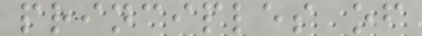principles of
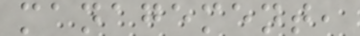management,
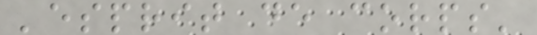'esprit de corps'
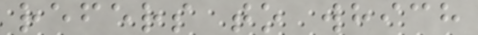refers to which
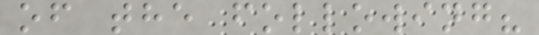of the following?
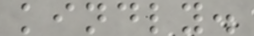kindly.
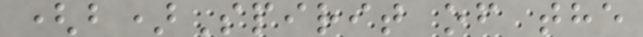(b)Spirit of the
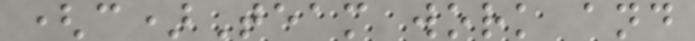(c)Team work and
